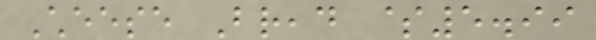Cheese Bread $5.99
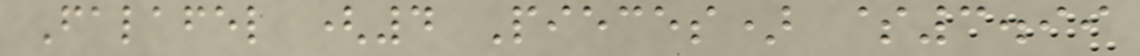Falafel (4 Pieces) $3.99
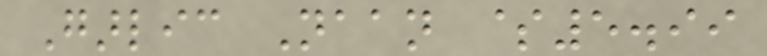Garlic Naan $5.99
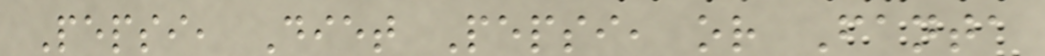Pepsi, Diet Pepsi, or Fanta
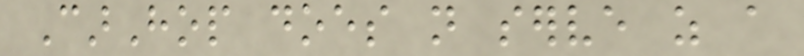CarHop does not serve as a
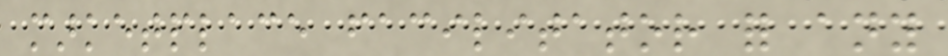marketplace facilitator for any
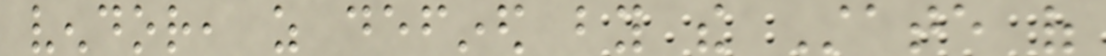vendor, as defined by the State of
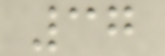37
